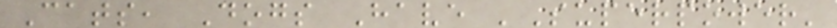Cats, Dogs Have 'Superpower'
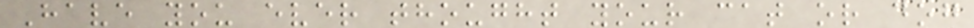Have you ever thought your cat or dog
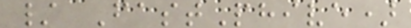/ FastPhive)
